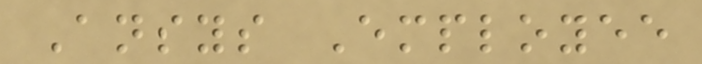Ansys Employee
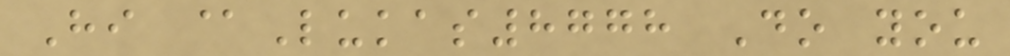Hi @Lukas8778 Do you
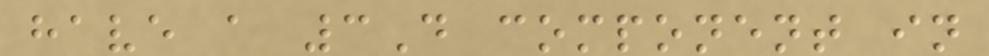have a 3D component in
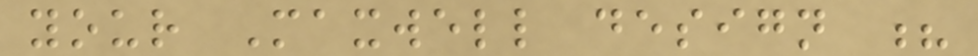your Maxwell design ?
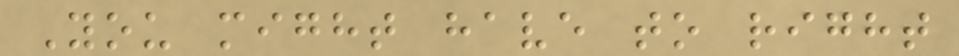You might have to right
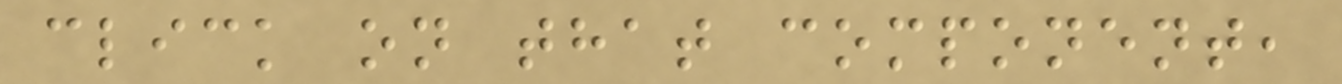click on that component,
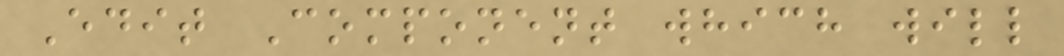Edit Component which will
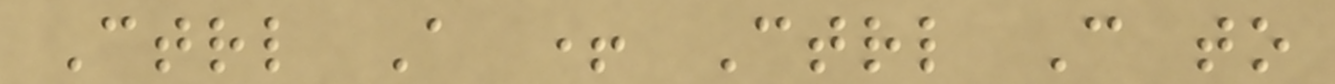Ctrl A + Ctrl C to
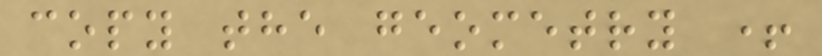copy the geometry +
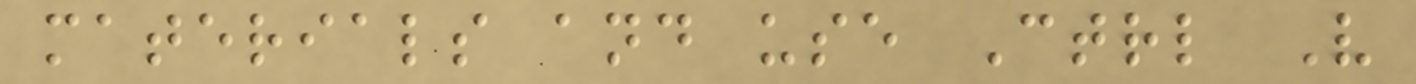materials and use Ctrl V
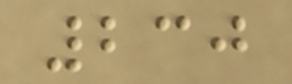230
